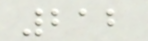212
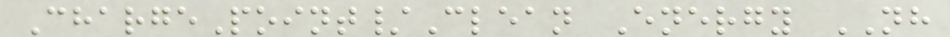ChargePoint/Clean Energy NH
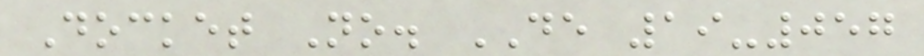Docket No. DE 19-057
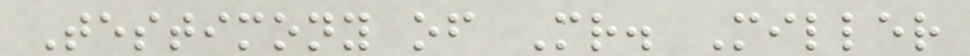Testimony of Mr. Miller
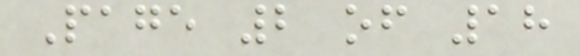Page 2 of 18
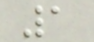1
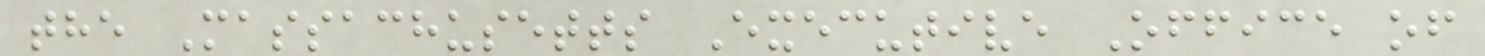the Massachusetts Executive Office of
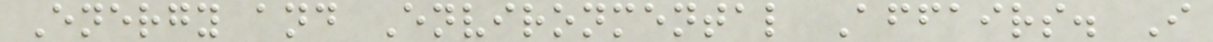Energy and Environmental Affairs. I
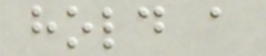hold a
